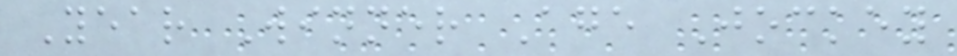Year Winner Age Jockey
